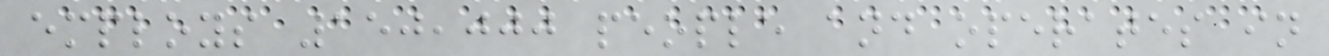employs 150,000 people and operates in
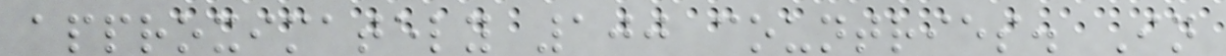approximately 100 countries. In
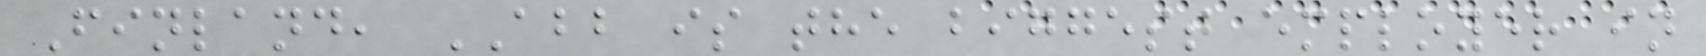Finland, ABB is the biggest employer in
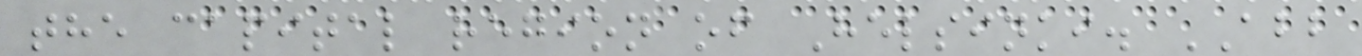the capital region of Helsinki. ABB
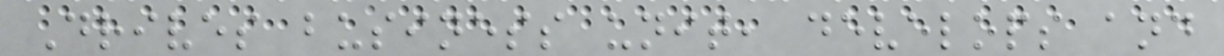Drives business unit, develops and
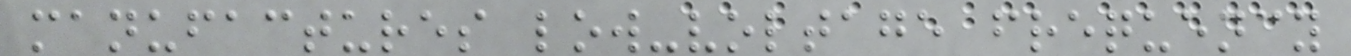manufactures low-voltage frequency
